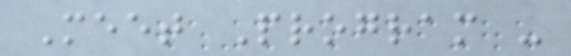Meet Program -
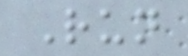Run
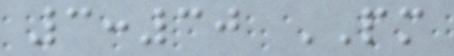3:30 PM
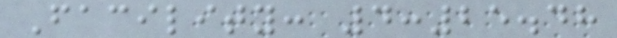Facility: 4:25.48
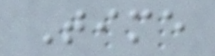Time
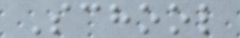School
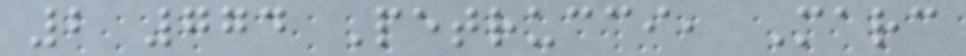2 774 Petrucci, Marc
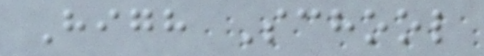High School
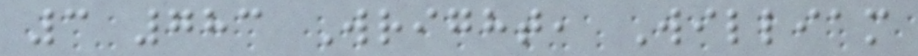3 783 Wright, William
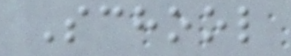School
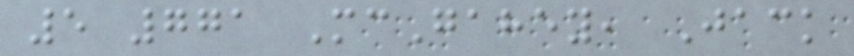5 771 McGahey, Jack
